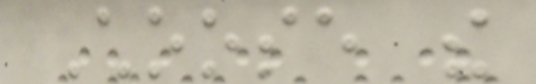Choose the
